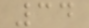34
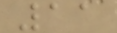11
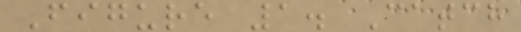Figure 1. Catch
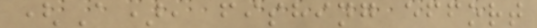(A), fishing effort
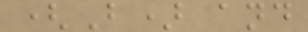(B) and
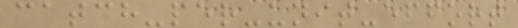catch-per-unit-effort
